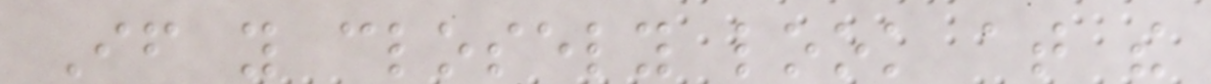If you closely look at the
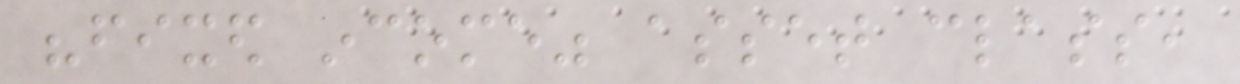"fixed income" asset class,
